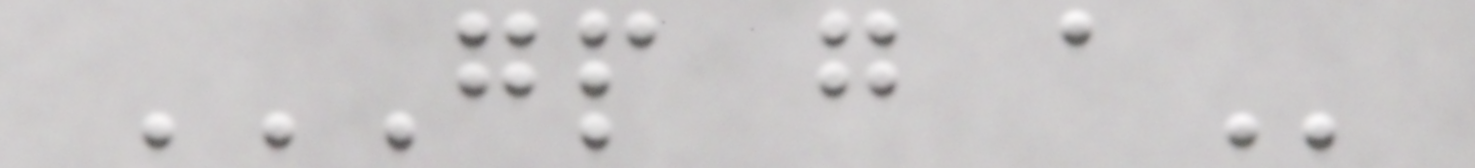GP G A
